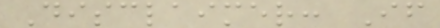Disclaimer: If
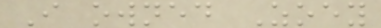I owned Zoey
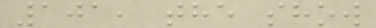101, the show
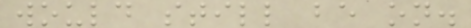would still be on.
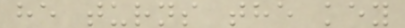he turns the key
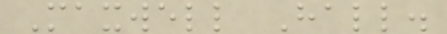Maxwell Hall.
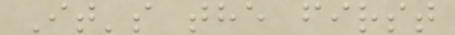It's the first
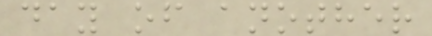day of another
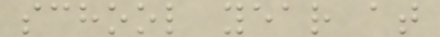school year at
